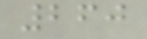260
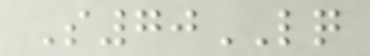S70LQ
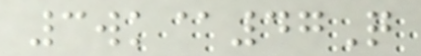3wk@47Q
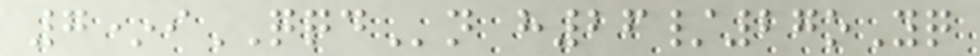7*iQQDn h26/27oYq
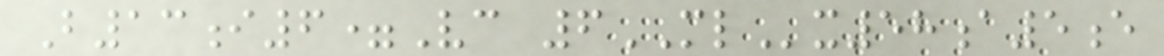B13i6=Vc 6MLx58a5e
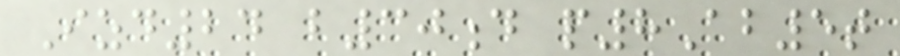Izd24 b30d p8Ab5t
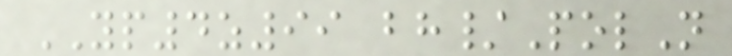YP4z99 bh/PolN
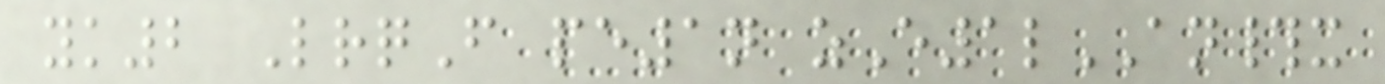yk2 LrqF pe1n zE1lAN#x
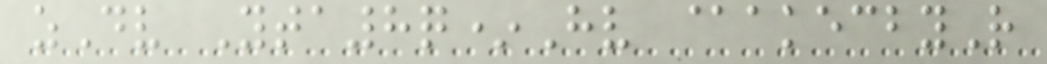zDv Yta8q*Hv @akecbyR
